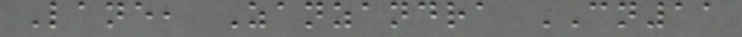Lane, Zanzandra CN11
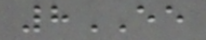8EE
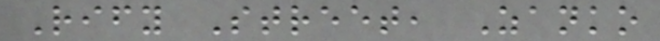Rify Street, Zanko
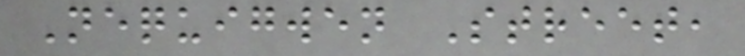Nequigwen Street,
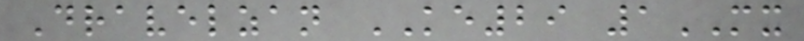Dravelzan KE29 1MX
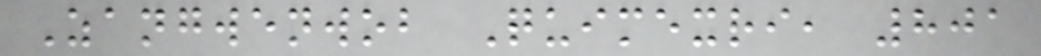Zangwenwob Quimexri, 801
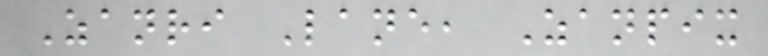Zanri Lane, Zanpix
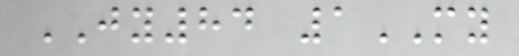JY84 1MY
